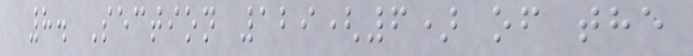8. Section 129(6) of the
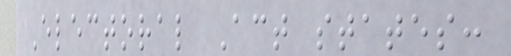Electoral Act states:
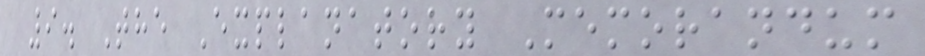9. The Explanatory Memorandum
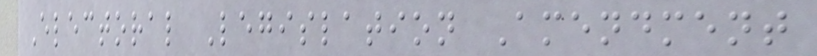Electoral Legislation Amendment
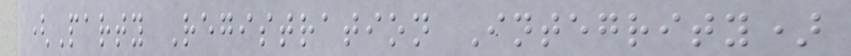(Party Registration Integrity)
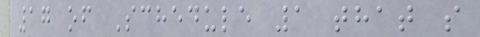17 of Schedule 1 that s
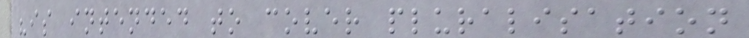"is intended to cover pluralisation
